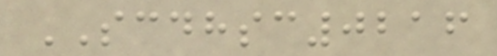SCDHSC0216
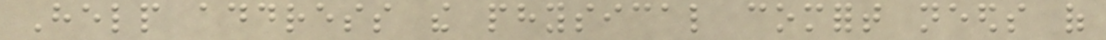Help address the physical comfort needs of
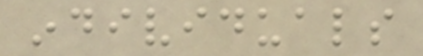individuals
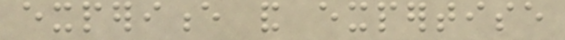experience and expertise
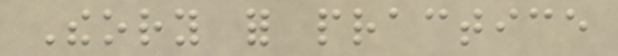Theory for practice
